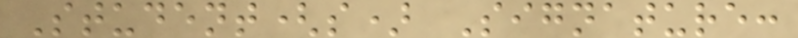Student(s) Signature:
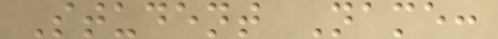Student Name:
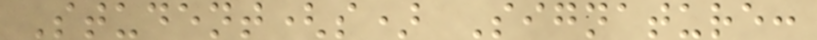Student(s) Signature:
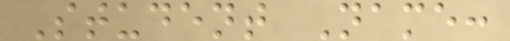Student Name:
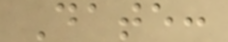Date:
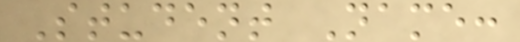Student Name:
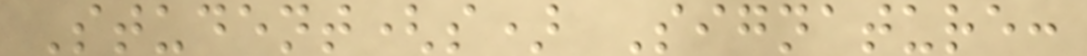Student(s) Signature:
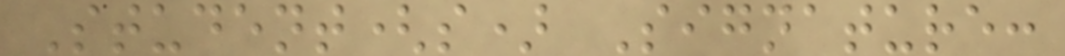Student(s) Signature:
